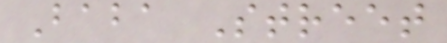Baba Street
